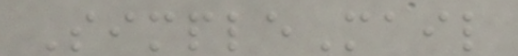SimpleMail
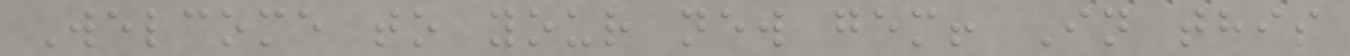Welcome to your new gem! In this
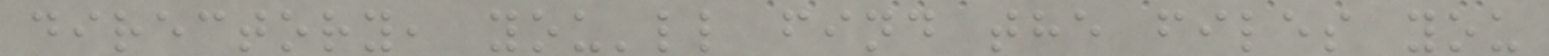directory, you'll find the files you
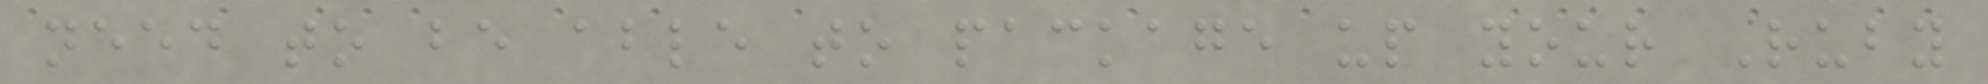need to be able to package up your Ruby
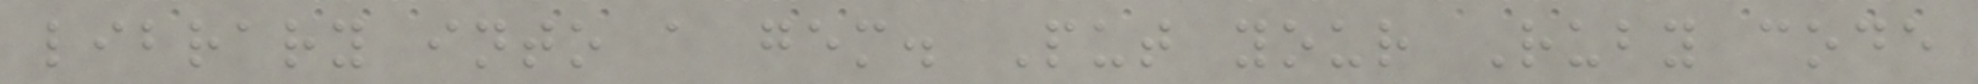library into a gem. Put your Ruby code
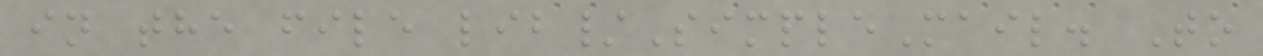in the file lib/SimpleMail. To
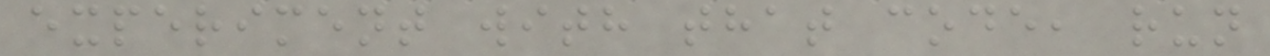experiment with that code, run
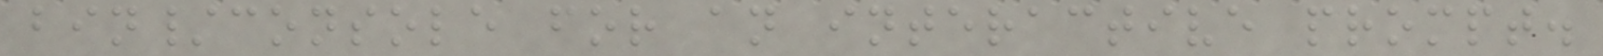bin/console for an interactive prompt.
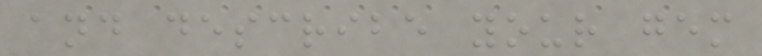and describe your gem
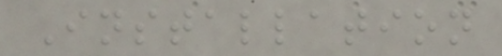Installation
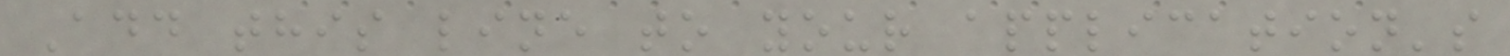Add this line to your application's
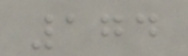174
